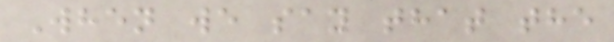When we say that the
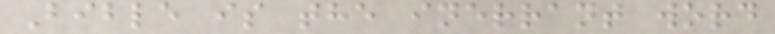Bible is the inerrant word
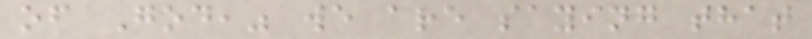of God," we are saying that
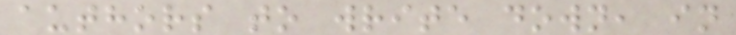authors to write down, in
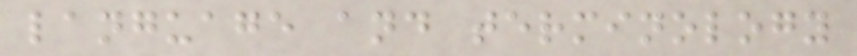language and terminology
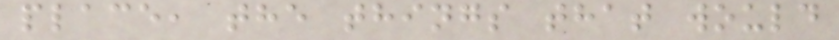place, the things that would
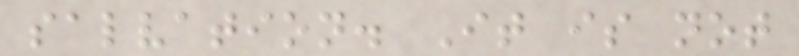salvation. It is not
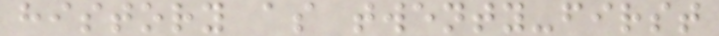history as twenty-first
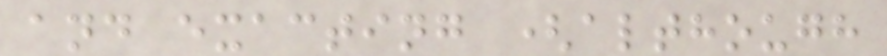and exacting (although
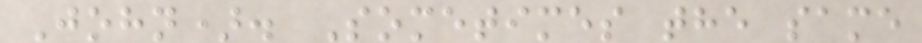John). Sometimes the same
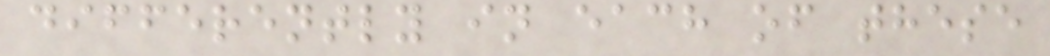differently in each of these
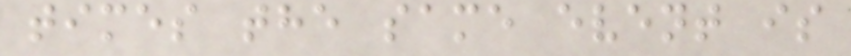times the same event is
